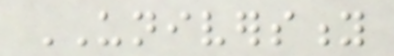UNIVERSITY
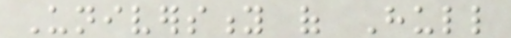University of Hull
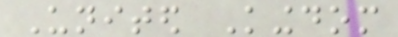United Kingdom
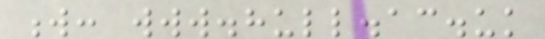w: www.hull.ac.uk
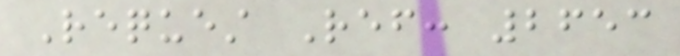Request Ref: 2653
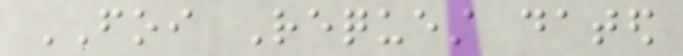FOI Request dated
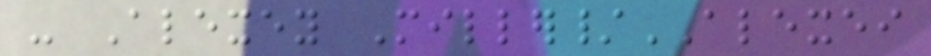- Alexey Miller/ALEXEI
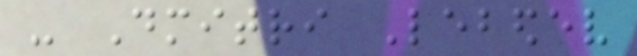- Dmitri Lebedev
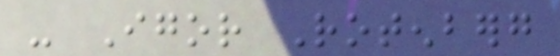- Igor Rotenberg
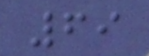69
